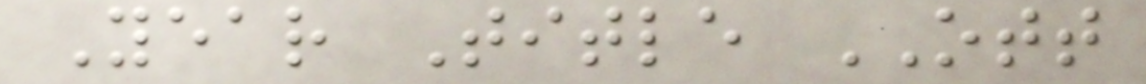Year Title OTT
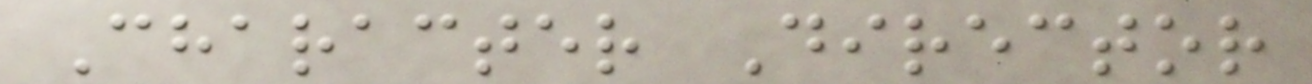Character Director
